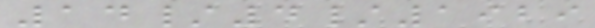14/4/1929
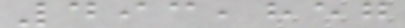493,857
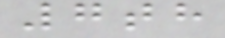7th
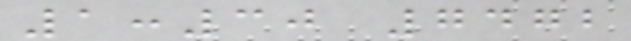1:30 7472
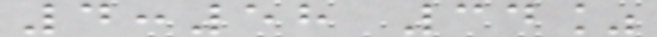4:58 34%
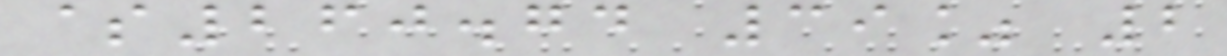$260.74 39% 2
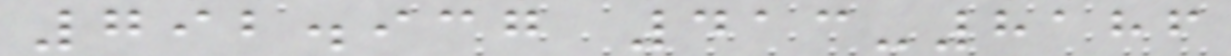792.937 413-8186
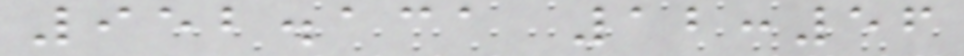952.131 12:56
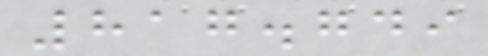817.749
